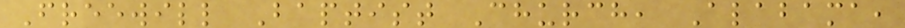Freewill Baptist Church, Alabama,
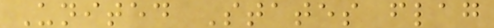United States flag
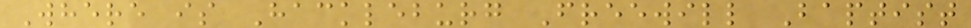Where is Hackleburg Freewill Baptist
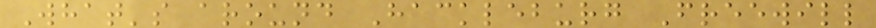What's around Hackleburg Freewill
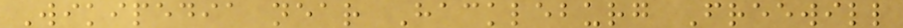Wikipedia near Hackleburg Freewill
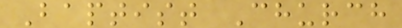Baptist Church
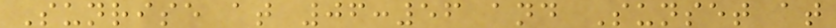Sunrise at 06:56 and Sunset at
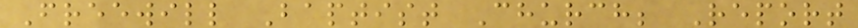Freewill Baptist Church; Report
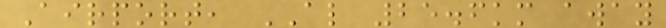Airport, AL 25.6km away
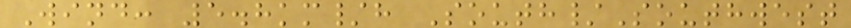Wind: 5.8km/h South/Southwest
